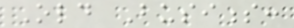Old Business:
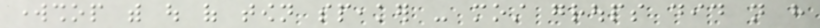workshop with out of town speaker - most groups did not have
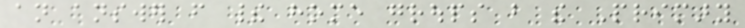an answer from their home groups but the Primary
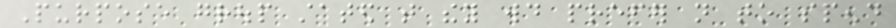Purpose group stated that they would prefer not to spend
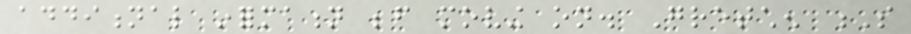additional information before moving on. Gretchen S
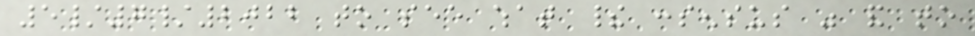5/7/2022 to see what their consensus was and to
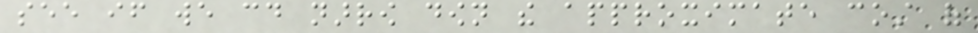see if we could narrow down the approximate cost of
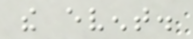the event.
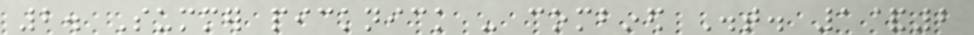2. Summer picknick - combined Dist. 1&2
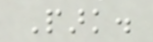Park.
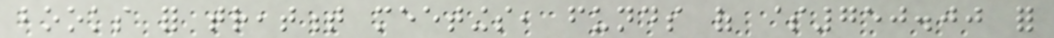books for treatment meetings, funds of $750.00 for
